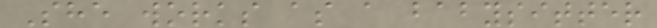She works as a babysitter
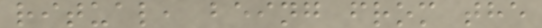ritual, being from the
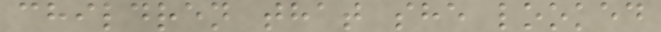children that she looked
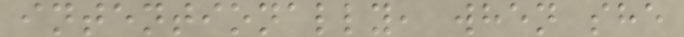intentionally, when she
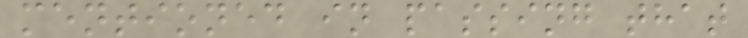mentioned in passing that
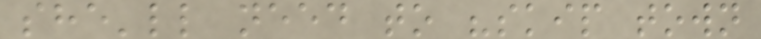she'll need to "skip town
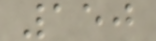150
